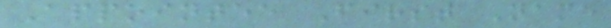Appointee First Name
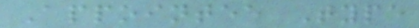Appointee Type
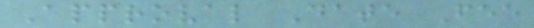Approval Date Fee
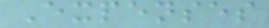Expenses
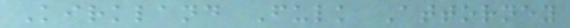Kirkland Fulk Attorney
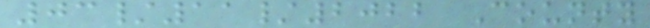03/11/2022 County
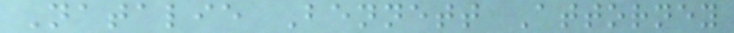Natalie Bennett Attorney
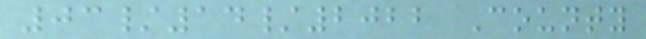03/14/2022 County
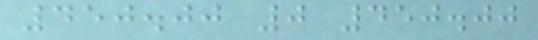450.00 0 450.00
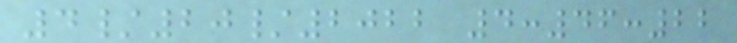4/20/2022 4:46:22
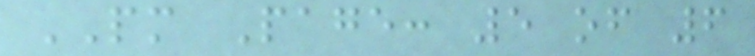PM Page: 5 of 6
